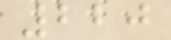220
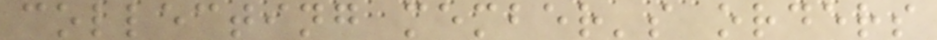collecting member's orders
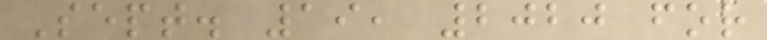Sept. 19, 2020 for
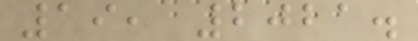19, 2021.
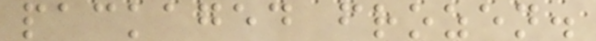packaged frozen.
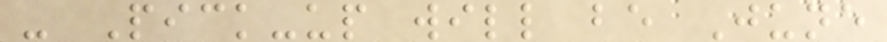- Pick-up will be June
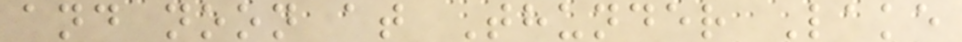and noon at Thunder Lake
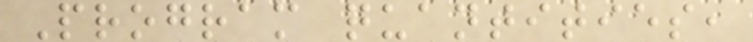Program quantities,
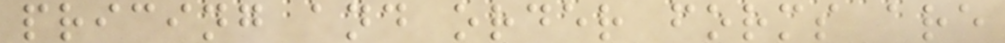pricing and order forms are
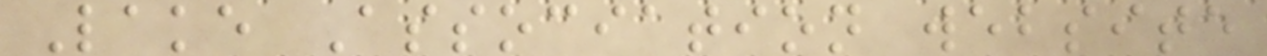Lake Association website
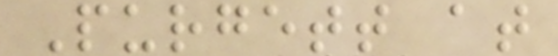Purgett at
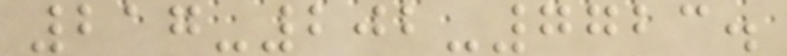217-202-7723.
